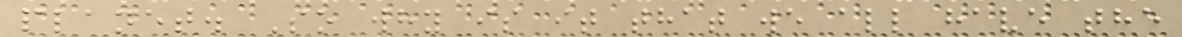planet. So why is it that we all have the
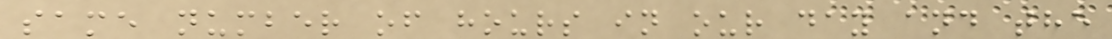same number of hours in our day and the
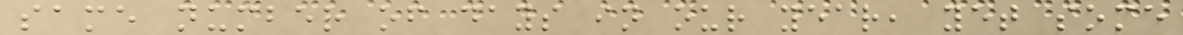same number of days in our year, yet some
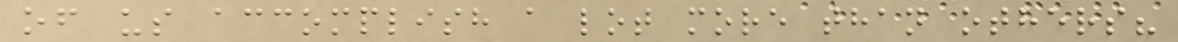of us accomplish a lot more than others?
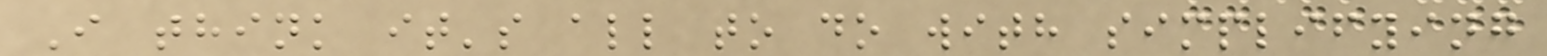I think it's all to do with simplifying
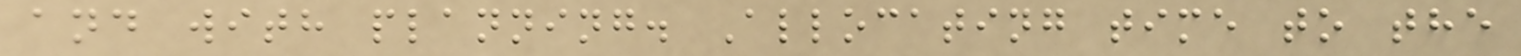and with planning. Allocating time to the
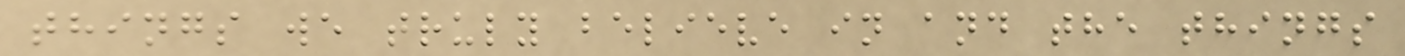things we truly believe in and the things
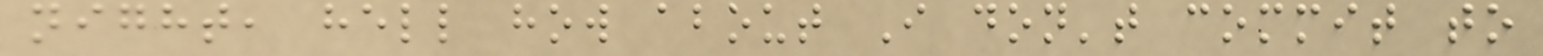night, hell how about I don't commit to
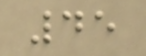45
